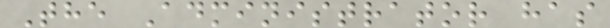The Administrator has
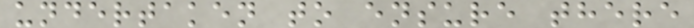undertaken to ensure there
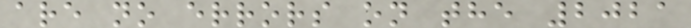are no errors on the 2021
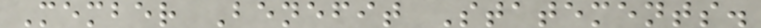Member Benefit Statements.
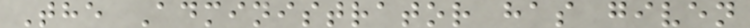The Administrator has given
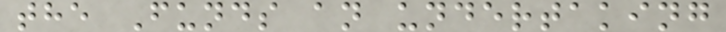the Funds an undertaking
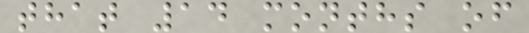that 14 months of
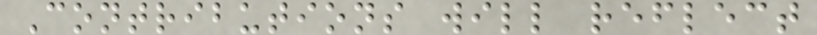Contributions will reflect
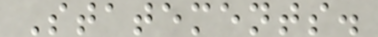Statements.
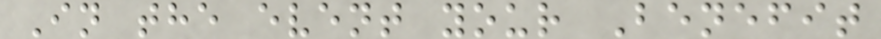In the event your Benefit
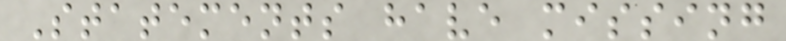Statements have missing
